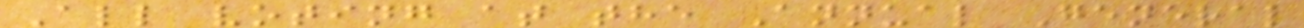All voting at the Annual General
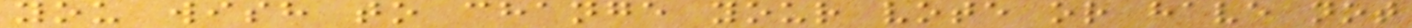you wish to change your vote or have not
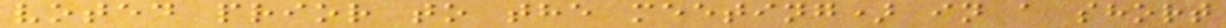voted prior to the meeting) in a short
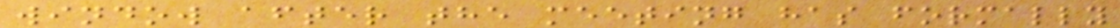window after the meeting has formally
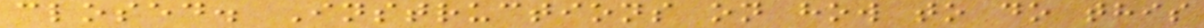closed. Instructions on how to do this
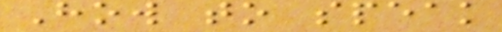How to speak
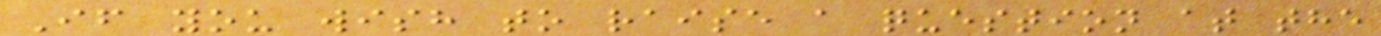If you wish to raise a question at the
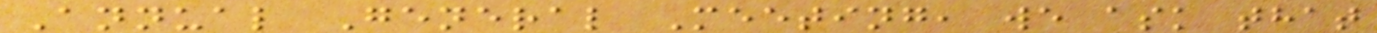Annual General Meeting, we ask that
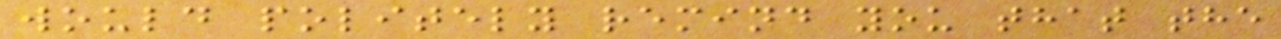would politely remind you that the
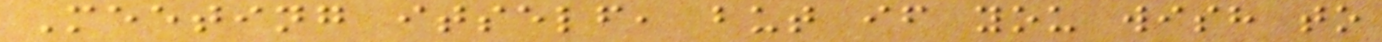Meeting itself, but if you wish to
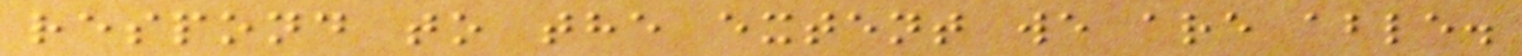respond to the extent we are able.
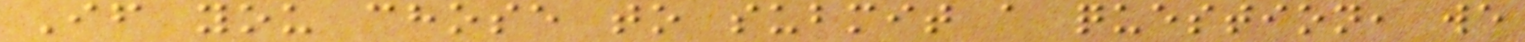If you chose to submit a question, we
